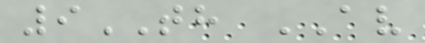9TH AV
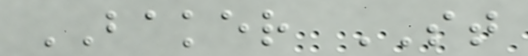BAKER ST
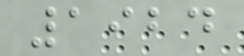1924
